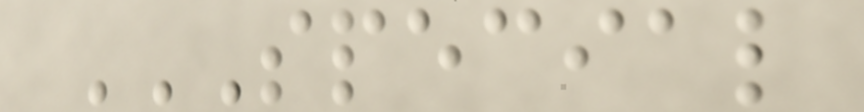SPECIAL
